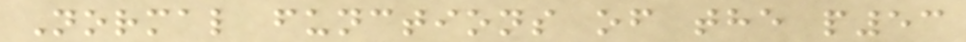Normal functions of the p53
